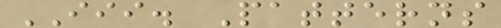III. Patterns
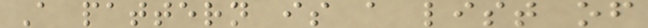A pattern is a list of
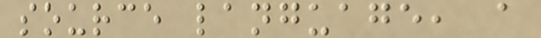source language, a
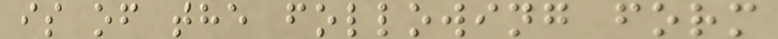is of the following form
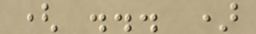( ... )
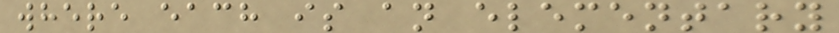where each is an elementary
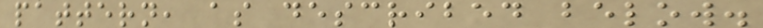pattern, as described below.
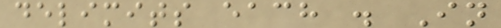delimits each . In
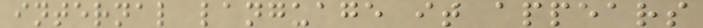internal language it appears
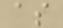as
